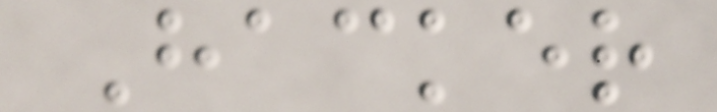Hacker
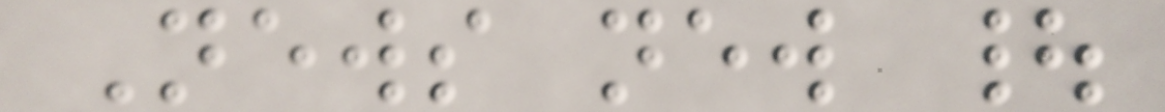News new |
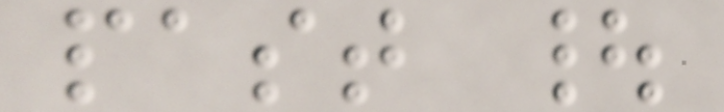past |
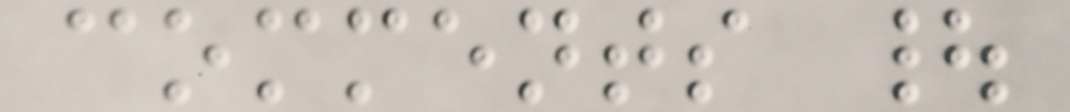comments |
